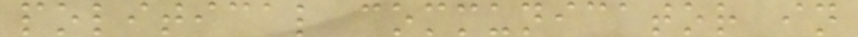political communicator in
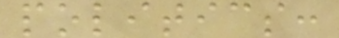politics:
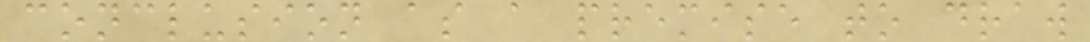conclusion as a premise to draw
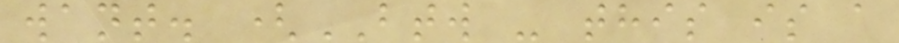want. (BTW - this is a
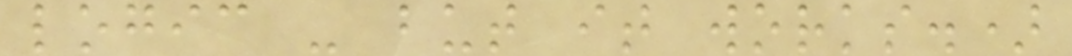logic - but it works.)
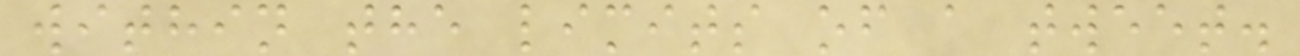within the limits of a tweet.
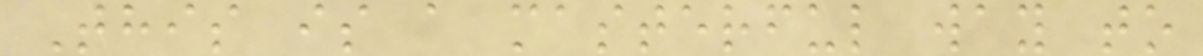This is a masterful way to
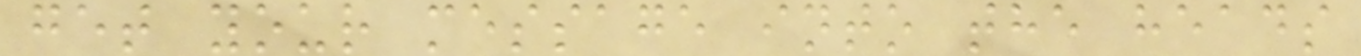get your message into the heads
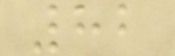82
